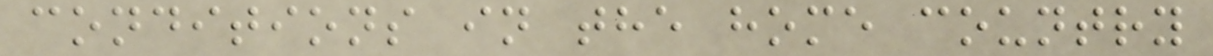conditions in the home country
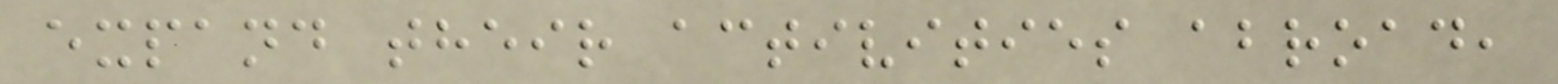expand their activities abroad,
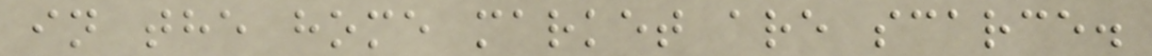in the home market are scarce.
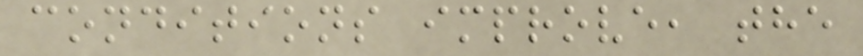conditions improve, the
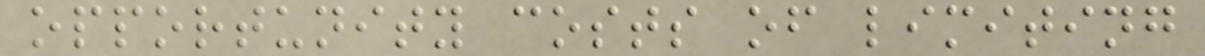opportunity costs of limiting
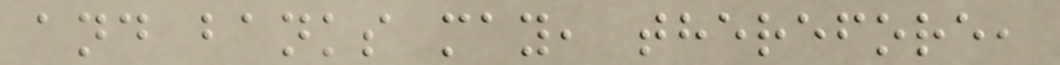and banks may, therefore,
